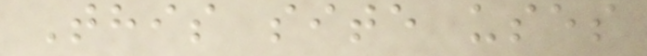This site uses
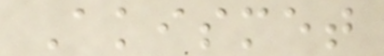Akismet
